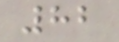82
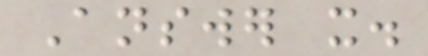Answer it.
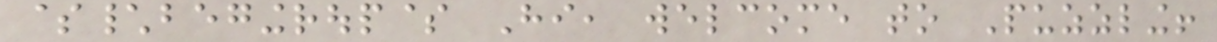$\begingroup$ Hi, welcome to Puzzling!
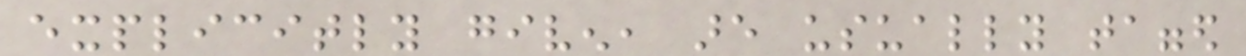explicitly given, are usually tagged
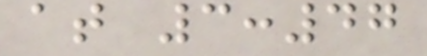at 3:47
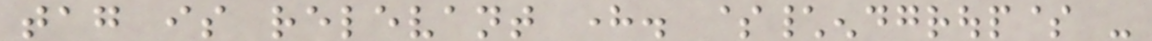tag is relevant here. $\endgroup$ -
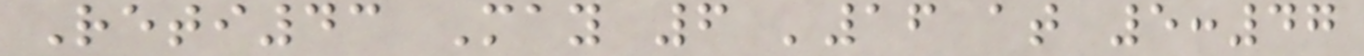Reti43 May 6 '16 at 5:47
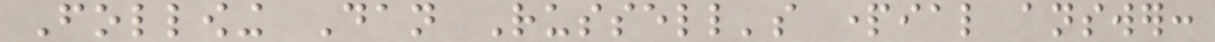Following Dan Russell's partial answer:
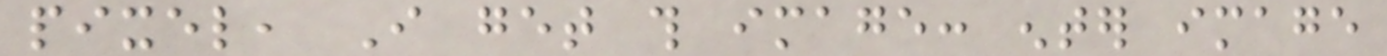pixel, I get this image: enter image
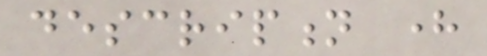description here
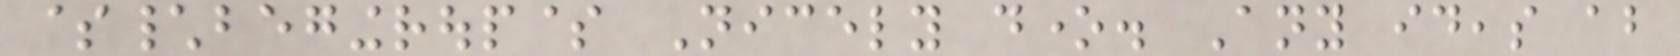$\begingroup$ Nicely done. Any ideas about
